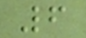6
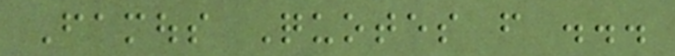Famous Quotes from ...
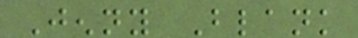Jenny Blank
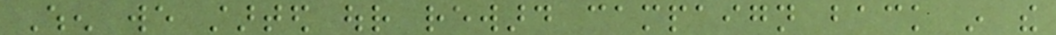When we started our reward campaign back in the
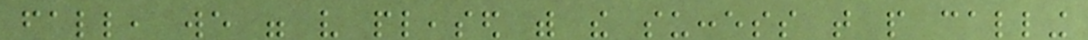fall, we were very pleased with the success that people calling
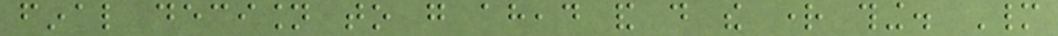final decision to go ahead and do the right thing. Many
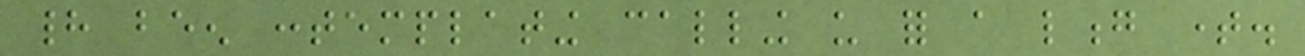had been contemplating calling us for a long time.
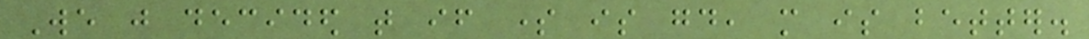We just decided that if some is good, more is better.
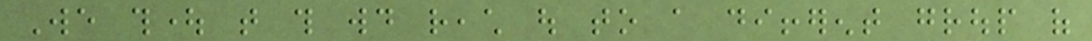We thought that this would reach out to a different group of
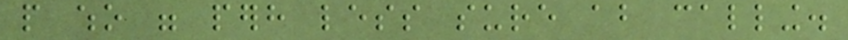people who were perhaps less sure about calling.
